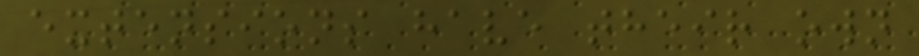extensions have their own
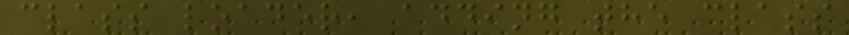class loader, adding the class
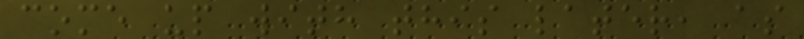come up with this later, as
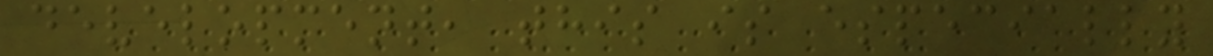development, this is especially
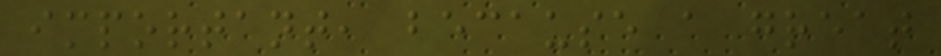important, because a great
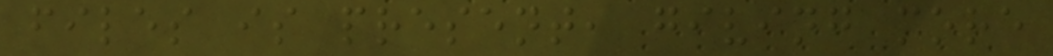files is present, giving more
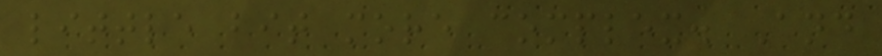little bit more complex. And
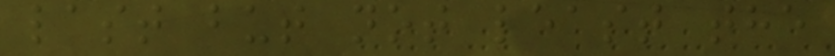last but not least the
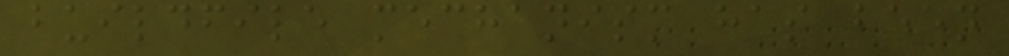buildfile mechanism has been
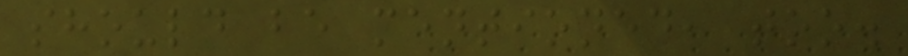should be mentioned, too.
